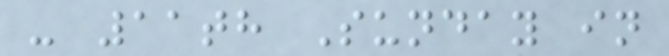- 11th Sunday in
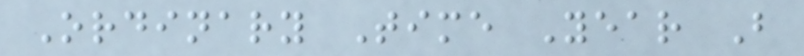Ordinary Time Year B
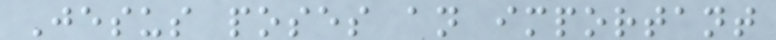Jesus poses an important
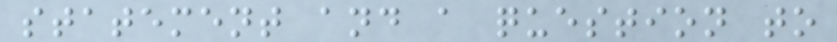statement and a question to
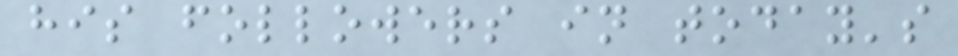his followers in today's
